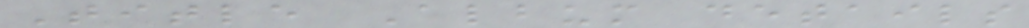Title Album details
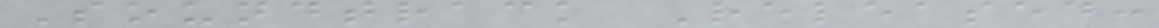Soundtrack Released:
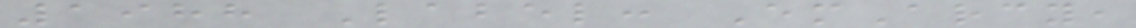1988 Label: EmArcy,
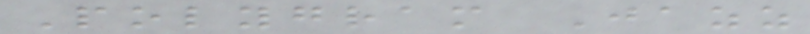Polygram Jazz
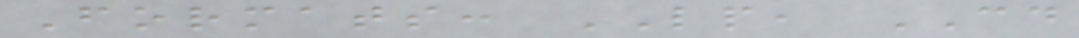Formats: LP, CD
